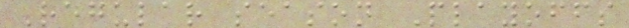Regular season Playoffs
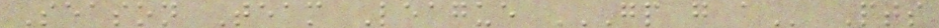Season Team League GP G A Pts
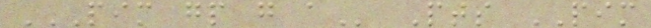PIM GP G A Pts PIM
